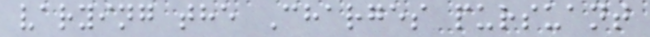varying the Charges pursuant
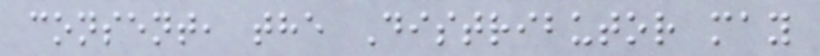consent, the Distributor may
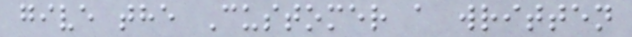give the Customer a written
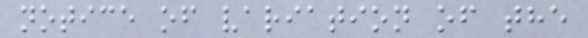notice of variation of the
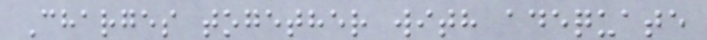Charges together with adequate
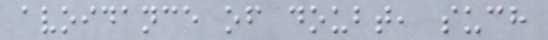avoidance of doubt, such
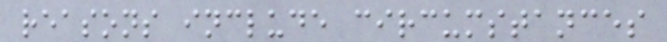reasons include circumstances
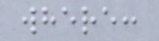where:
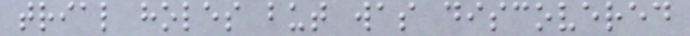trial holes but was discovered
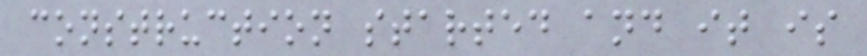construction started and it is
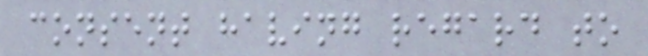consent having regard to
